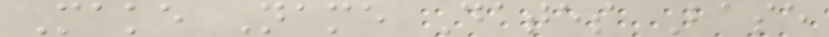Make Name Dates Base
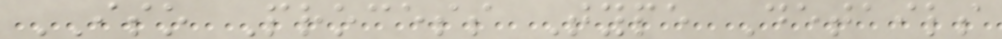ISO Process Type Details
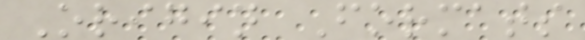Origin Formats
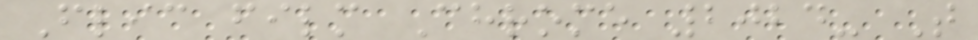Flic film Chrome 2024- T
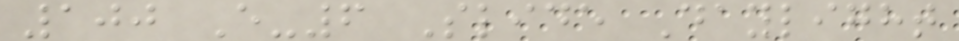100 E-6 Slide Daylight
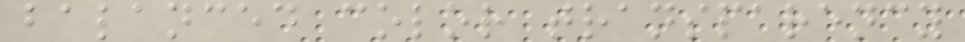balanced color transparency
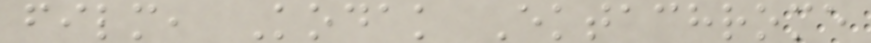film, Kodak Ektachrome
